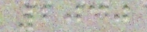2030
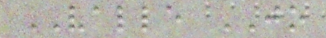VALLE JO
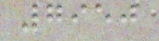7950
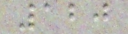120
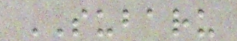SUBARU
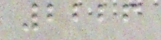2226
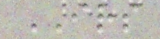IRS
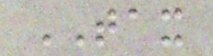TAX
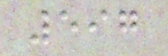597
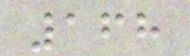168
